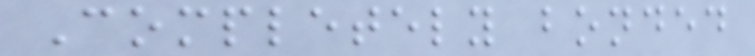Completely bonded
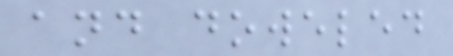and doweled
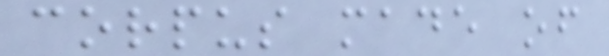corpus made of
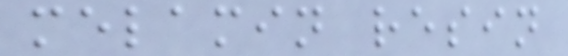melamin resin
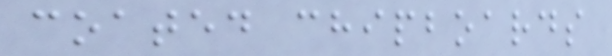coated chipboards
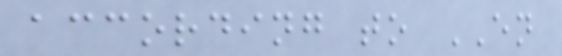according to EN
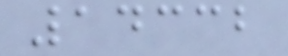14332
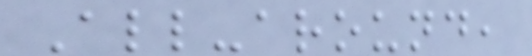All-around,
